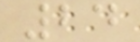24
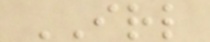IRL
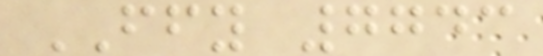FFY 7743
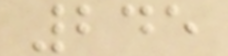245
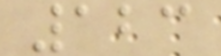123
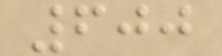600
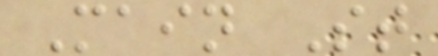Main St
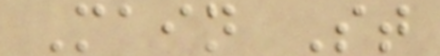Main St
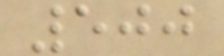500
